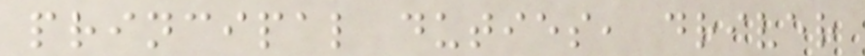principal duties, driver
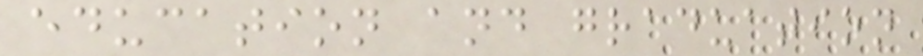education and graduation
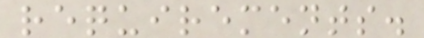requirements.
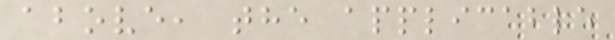above, the applicable
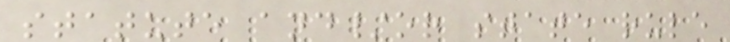statute and/or state rule
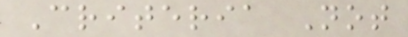Criteria Not
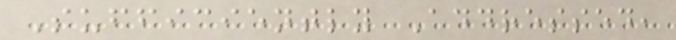Sufficiently Addressed,
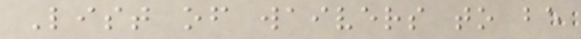List of waivers to be
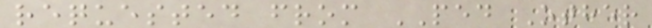requested from PED Other
